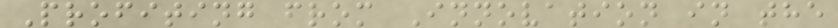Profiting from Innovation in the
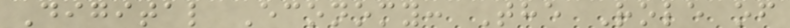Digital Economy: The Role of
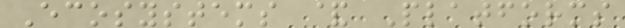Ecosystems & Platforms
